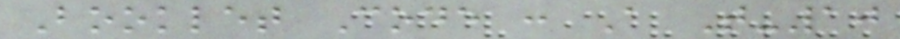Booklet Code : A T-10
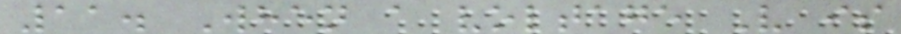11. When a voltage V is
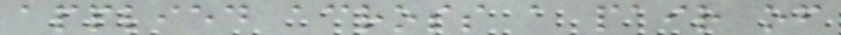applied across a pair of
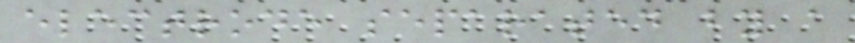electrode separated by a
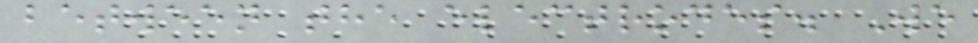between the electrodes. We
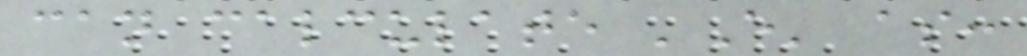can calculate 'E' as:
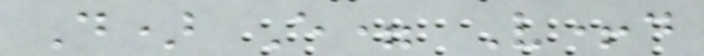D) E= V+d
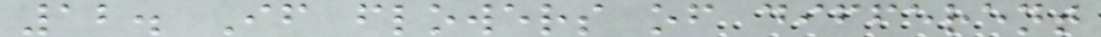12. If flowers of different
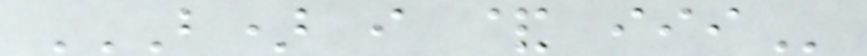B) I & III
